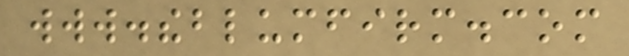www.theblumfirm.com
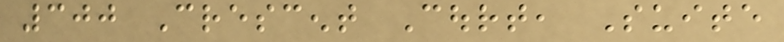300 Crescent Court, Suite
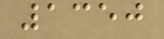1350
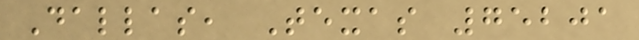Dallas, Texas 75201
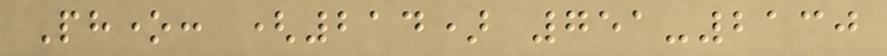Phone: (214) 751-2130
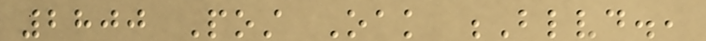2800 Post Oak Blvd.,
